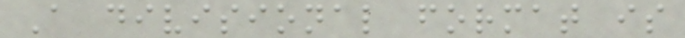A divisional format is
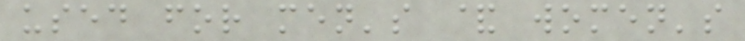used for men's & women's
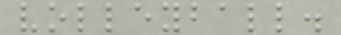volleyball.
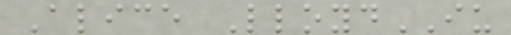Alice LloydIU
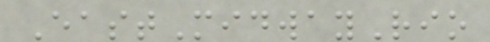EastMidwayRio
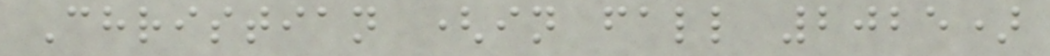Christian (in fall 2025)
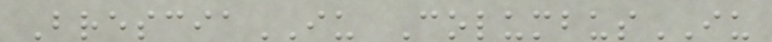BresciaIU ColumbusIU
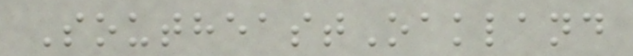SoutheastOakland
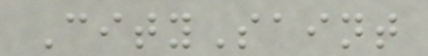CitySaint
